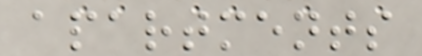apartments
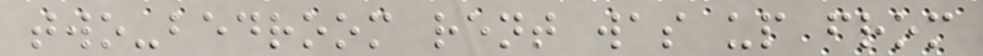two-bedroom rent was up from
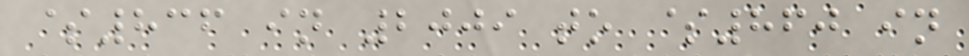$836 in 2009 to $860 in
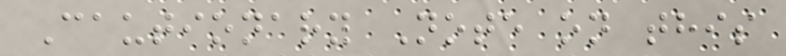Cautionary Note on this
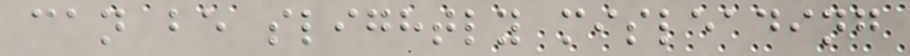can be slightly misleading
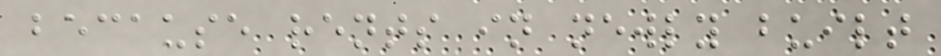because rents in newly built
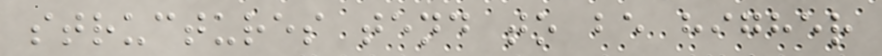structures tend to be higher
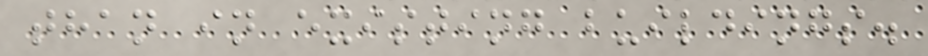than in existing buildings.
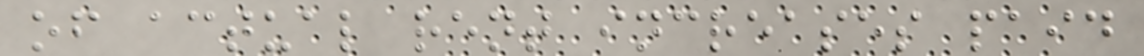of actual rent increases paid
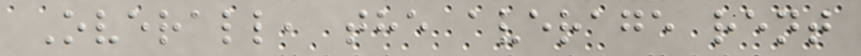Overall, the average rent
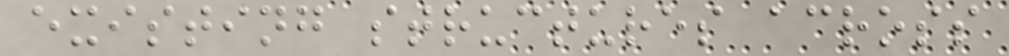existing structures across
